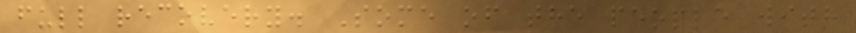full recovery. Some of the people with
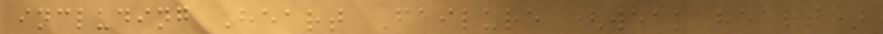including Heart Failure (weak heart)
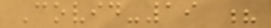Covid-19 ?
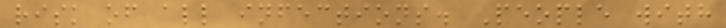risk of all infections. People with
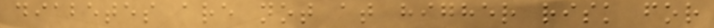diabetes are not at higher risk for
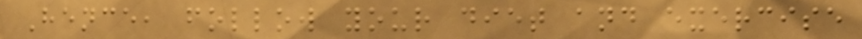Hence, follow your diet and exercise
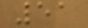51
